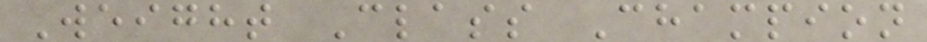Weight Class Champion
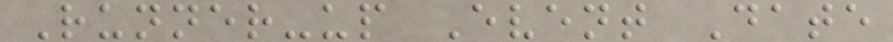Runner-up Event Date
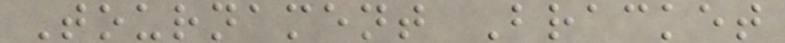Tournament Bracket
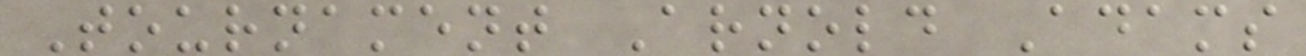Tournament Arnold Adams
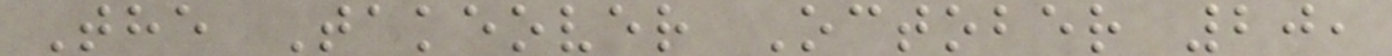The Takeover October 20,
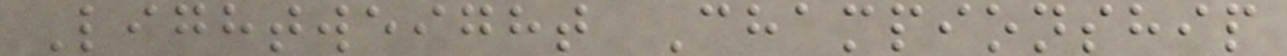Lightweight Championship
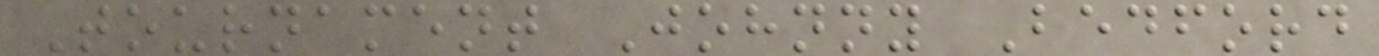Tournament Johnny Bedford
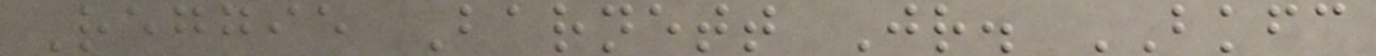Reggie Barnett Jr. BKFC
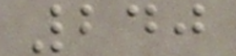240
